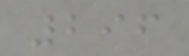296
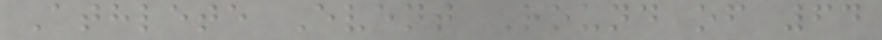Athlete Event Round of 64
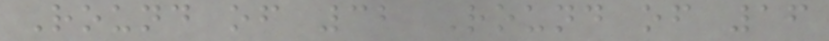Round of 32 Round of 16
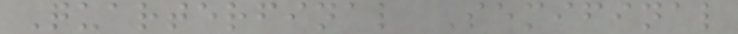Quarterfinal Semifinal
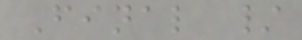Final /
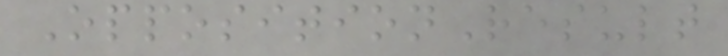OppositionResult
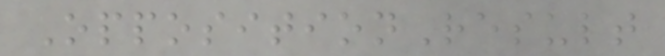OppositionResult
